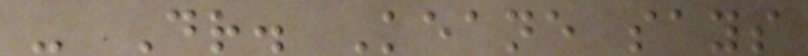- Dr. Keane says
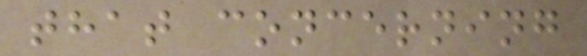that concerning
